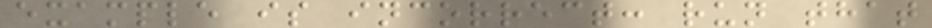example is incorrect: run that
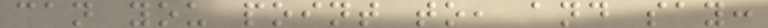can you point to, and say:
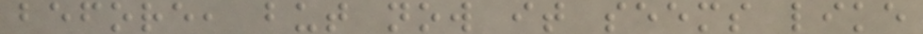before, but now it seems like
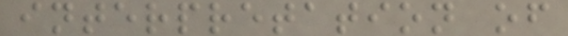interpretation of
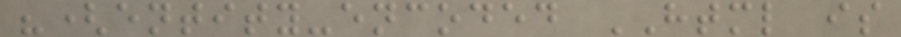"(entity-encoded HTML is
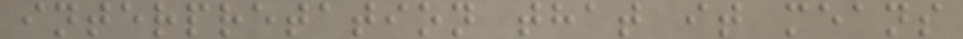interpretation that it means
